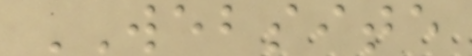WEBSITE
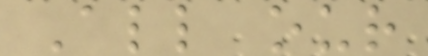All our
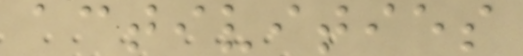activities
